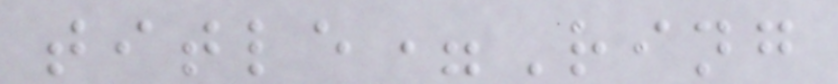title=Ring
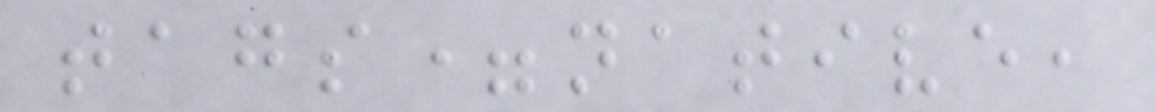tags=native,
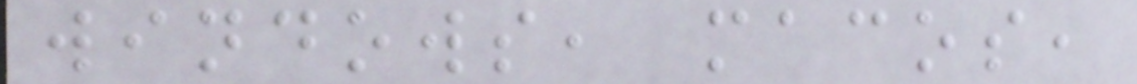windows, macos,
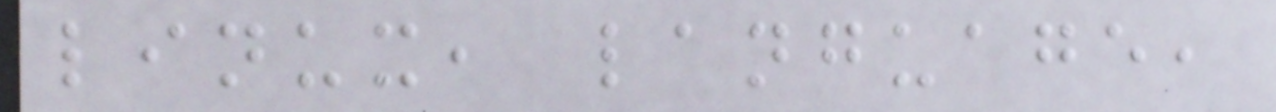linux, language,
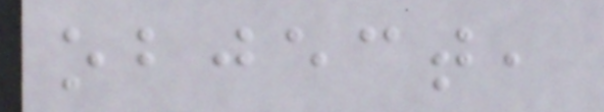object,
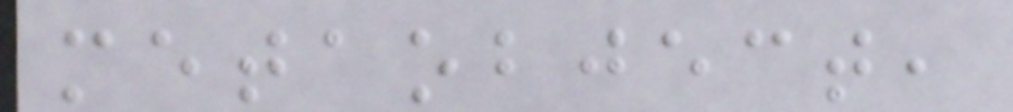metaobject,
